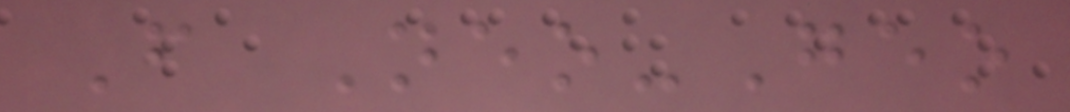From Neo-Geo
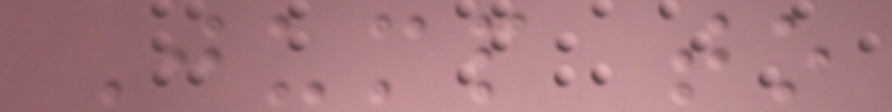Jump to
